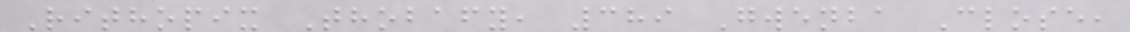Rithopix Thobafy, 389 Gwenba Close,
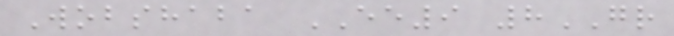Wobshaba EE9 8GR
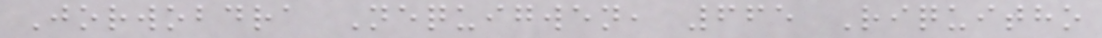Jorwobdra Nequigwen, 665 Riquitho
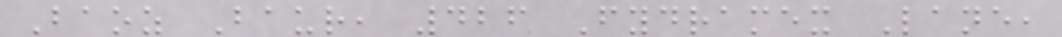Baoz Baur, 426 Fydramex Lane,
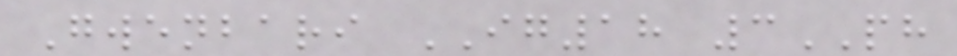Gwenbari IG18 3PH
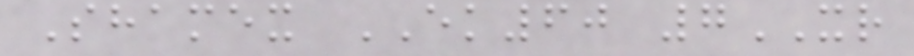Shamex EK60 7XR
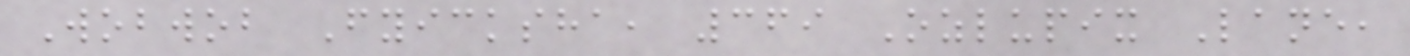Wobwob Fyicksha, 369 Ozlupix Lane,
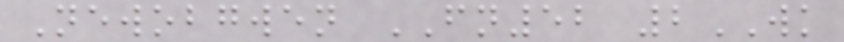Newobgwen FN52 2WK
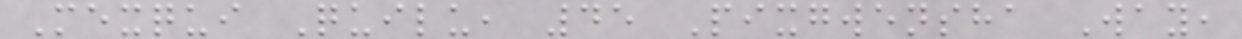Mexqui Quilu, 45 Pixgwensha Way,
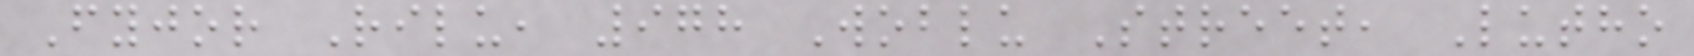Fyjor Rilu, 978 Woblu Street, Lutho
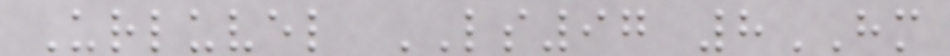Urluvel LS97 8HM
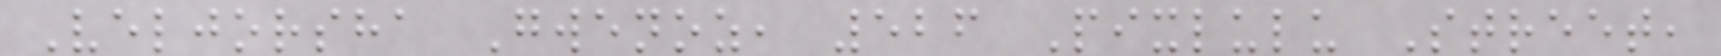Veljorsha Gwenoz, 526 Pixlulu Street,
